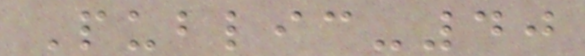Public-40
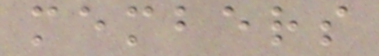members
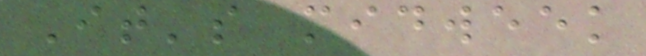It's midweek
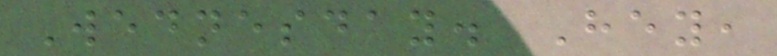Wednesday. Hey,
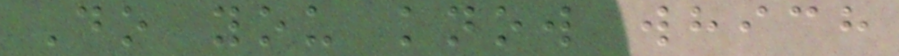Do you know which
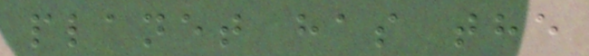planet has the
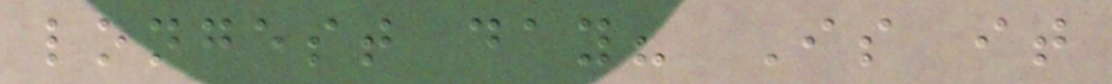longest day? Is it
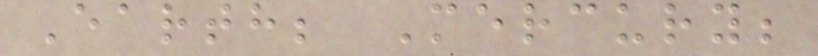Earth; Mercury;
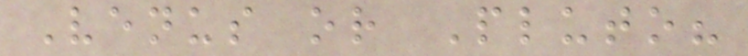Venus or Pluto?
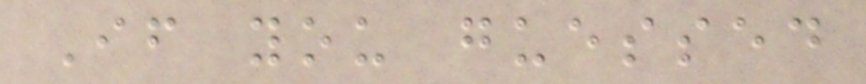If you guessed
